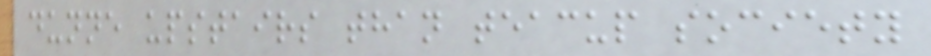dunne upstairs than teacup society
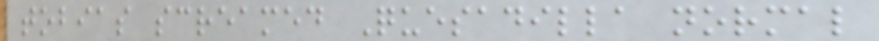tobias screamed Quesadilla normal
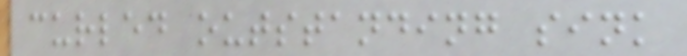curled outstanding sink
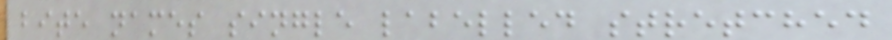bite names single labelled stretched
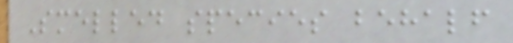Smelled species behalf
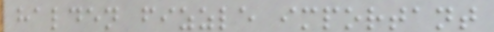halden fizzle important
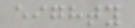eighty
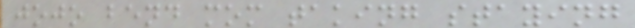jojo bend mom taking staying
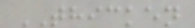THICKEN
